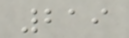219
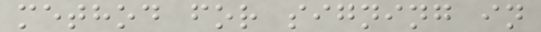method for signing in
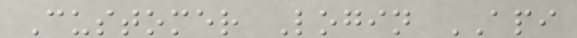Customer Login API
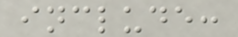include:
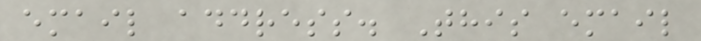email address. This email
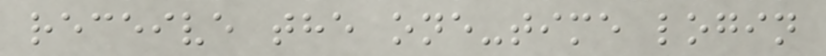receive the one-time login
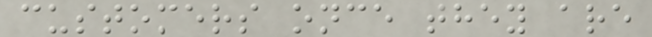customers once they are
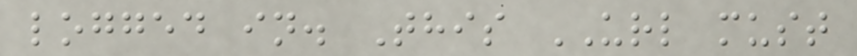logged in. This URL must
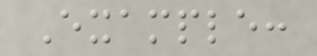Example:
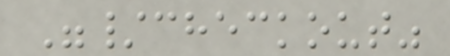"/checkout"
